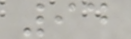94
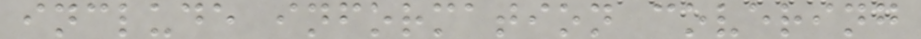include information covering
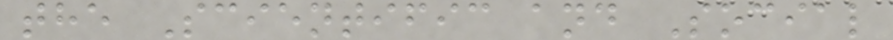the Scientific and Social
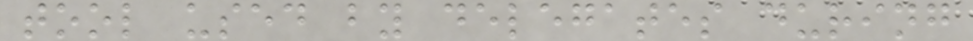tool used by delegates during
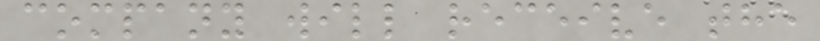company will receive the
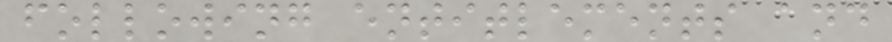following entitlements and
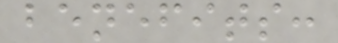benefits:
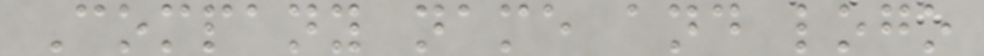Company name and logo
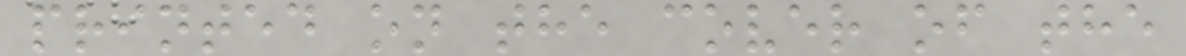printed on the cover of the
